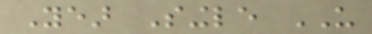Year Single US
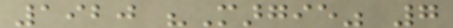1920 "Margie" 7
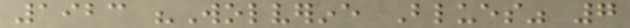1923 "Wolverine Blues" 7
